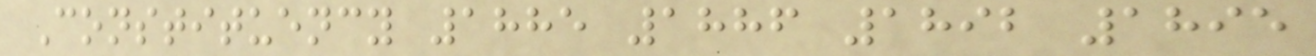Constituency 1885 1886 1892 1895
